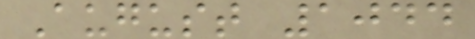August 1044
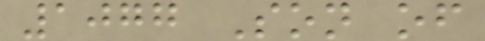1077 Son of
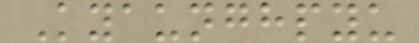Kyaunghpyu
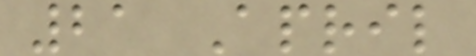21 April
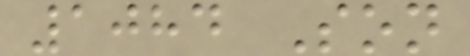1084 Son
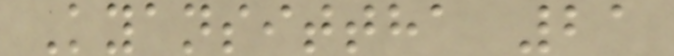Kyansittha 21
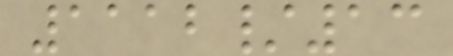1112/13
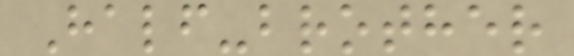Half-brother
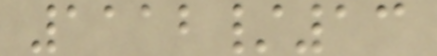1112/13
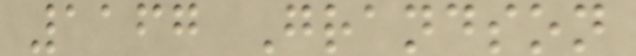1167 Grandson
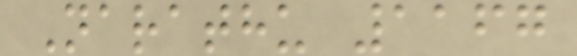Narathu 1167
